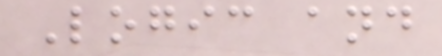Logic and
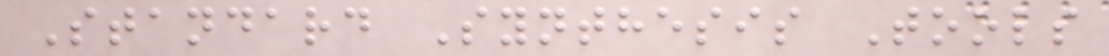Standard Synthesis Tools
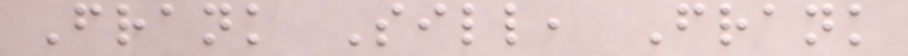Frank Sill, Frank
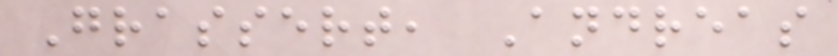Grassert, Andreas
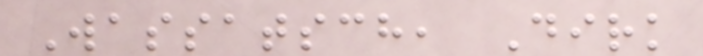Wassatsch, Dirk
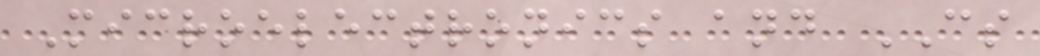Microelectronics and CS
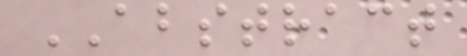ABSTRACT
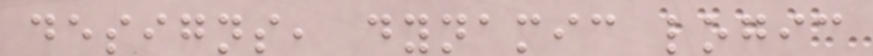designs, dynamic logic
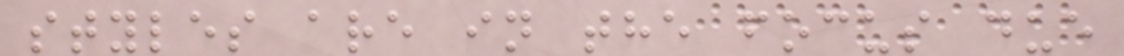styles are in the focus due
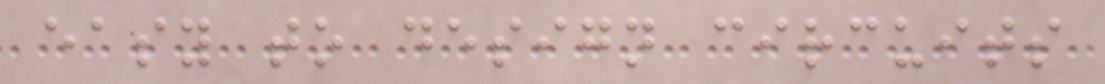easy to design circuits
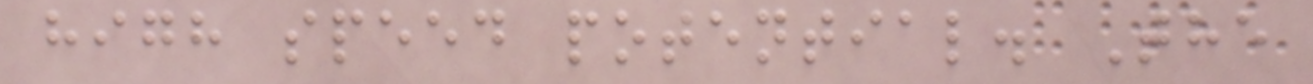high speed potential. The
